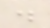.
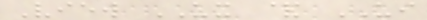View UX & UI
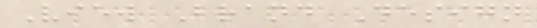View Brand Design
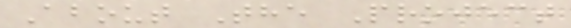About The Project
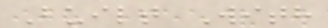Built With
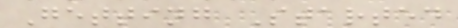Getting Started
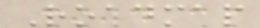Roadmap
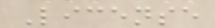License
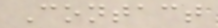Contact
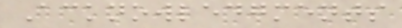Acknowledgments
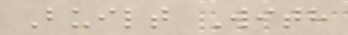Built With
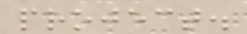project.
